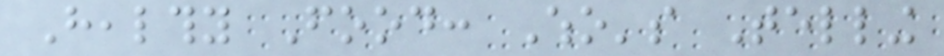Healthy Food: Who's Telling
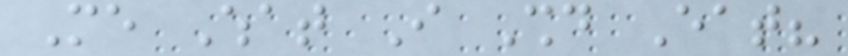Me What I Should Eat?
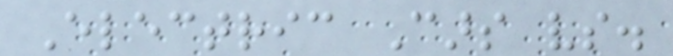Electric Cars vs.
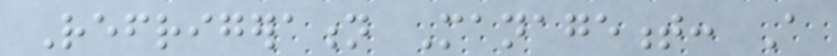Refrigeration Management: A
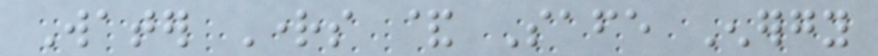Water Rights & Safe Energy
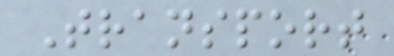Transport
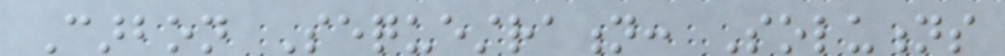Carbon Sequestration: Solutions
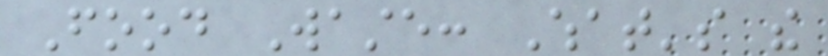Food Waste: What's the
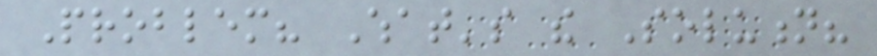Problem? What's the Solution?
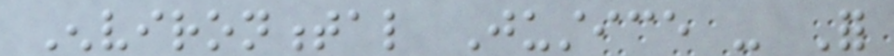Environmental Justice - For
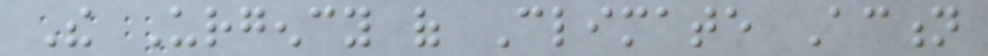The Urgency of Climate Action
